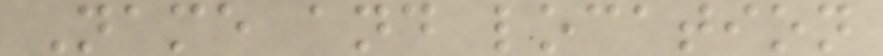Name and location
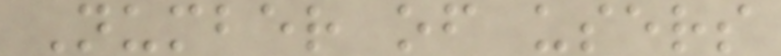Number of users
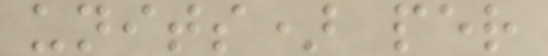units) per
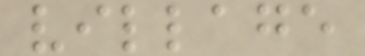village
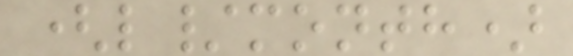(l/month)
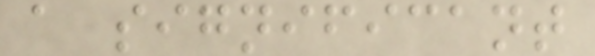a significant
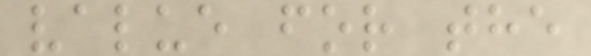value for the
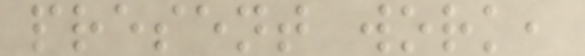present work,
